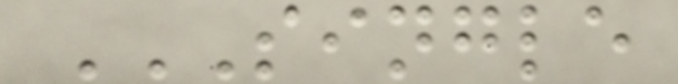SINGLE
